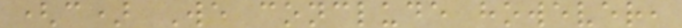(c) We conclude however,
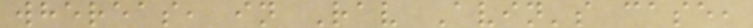whereas, in Rav Avin's case,
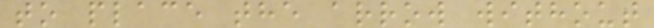to place the arrow without
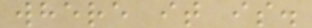where it is.
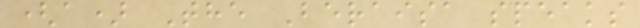(a) The Beraisa speaks
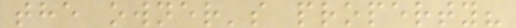the owner's property?
